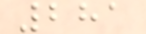281
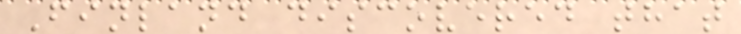Finland discovered that
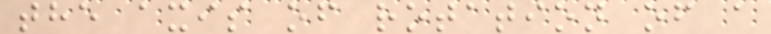the axis of rotation of a
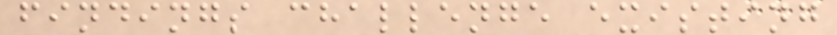findings challenge existing
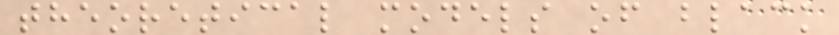theoretical models of black
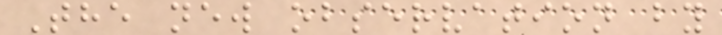The new observation by
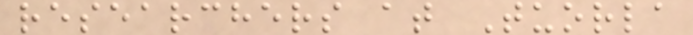researchers at Tuorla
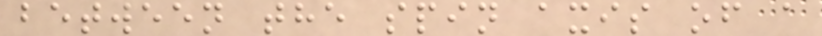between the spin axis of a
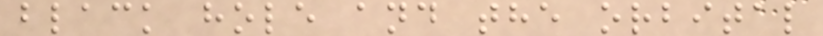black hole and the orbital
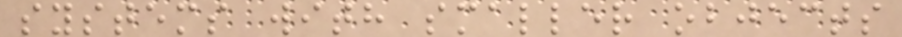systems with smaller objects
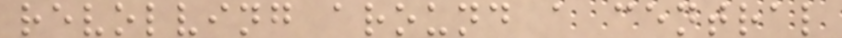revolving around a central
